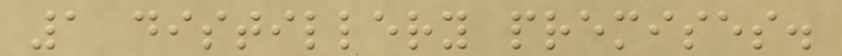1 distillery premises.
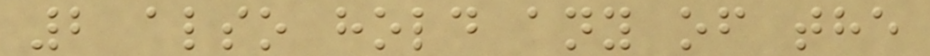2 also hold any of the
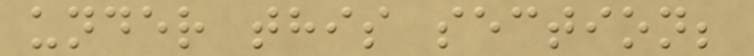under this section;
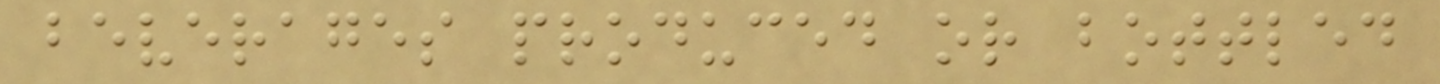beverages produced or bottled
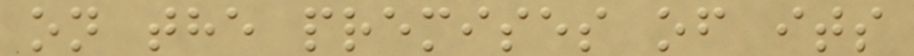on the premises of its
